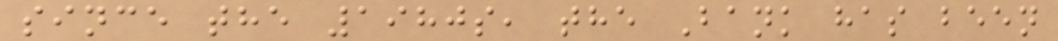since the 1980s, the Bank has been
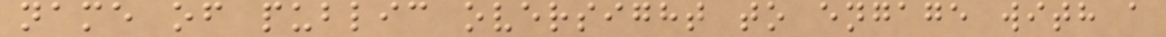name of public oversight to engage with a
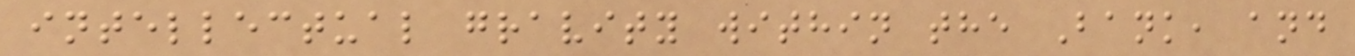intellectual gravity within the Bank, and
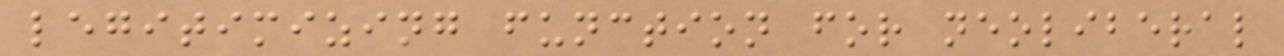legitimizing function for neoliberal
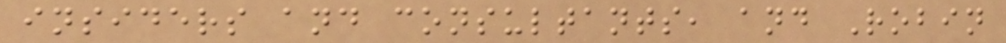insiders and consultants, and Robin
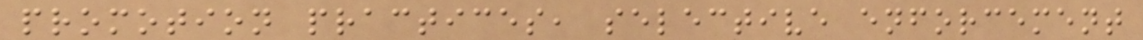promotion practices, selective enforcement
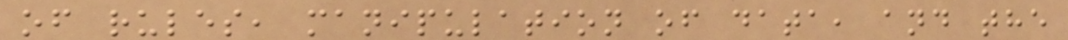of rules, manipulation of data, and the
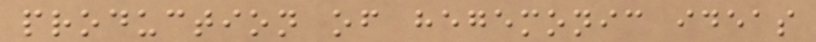production of hegemonic ideas
